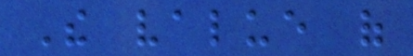The value of
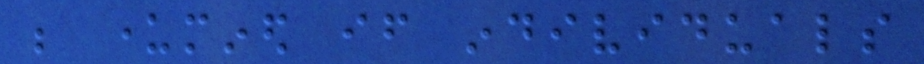be undermined if individuals
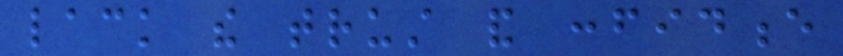lack the trust and confidence
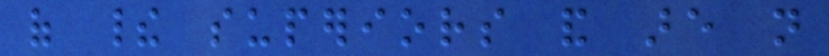of their superiors and are not
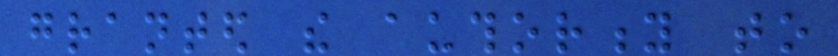granted the authority to
